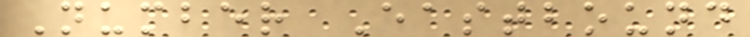Number Eastbound
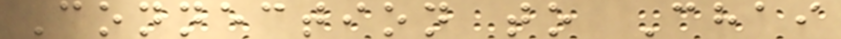Connection to Chai
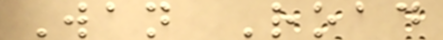Wan Road
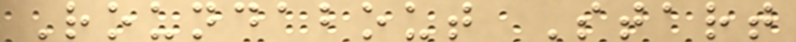Roundabout Start
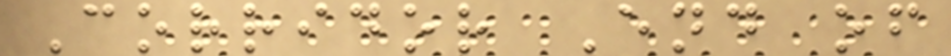Corridor End of
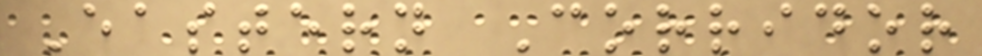Eastern Corridor
